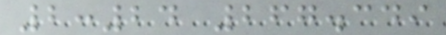2:24 267.349
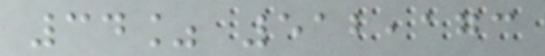34% 512,173
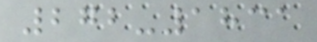272-1831
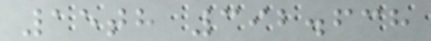15th 392.638
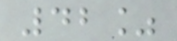42%
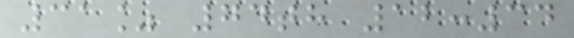31% 74th 12:34
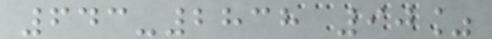643-2838 90%
